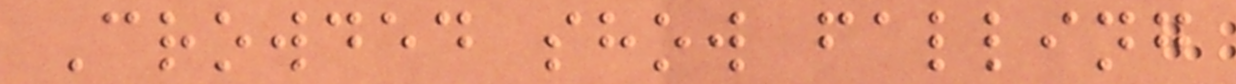Crowded show falling
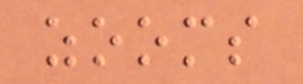zooms
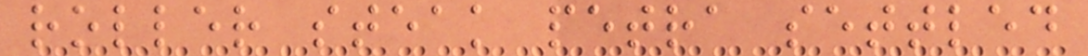roller steak petra settled
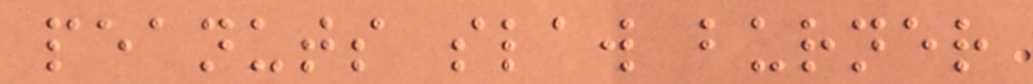peanuts slaw burner
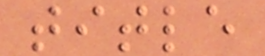title
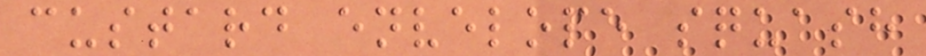custard envelope squash
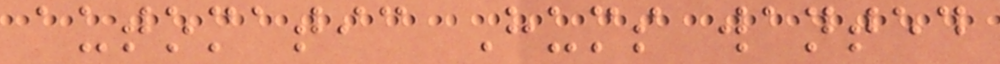automatic Hums wanted
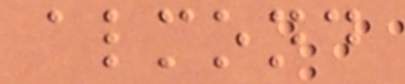almond
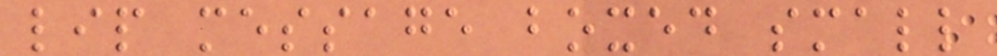lip message boxed small
